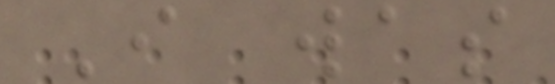I was
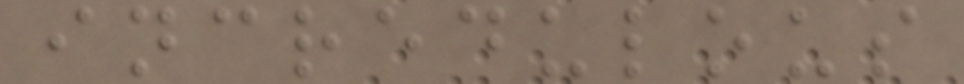incredulous
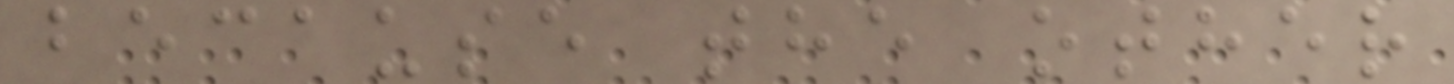because the other
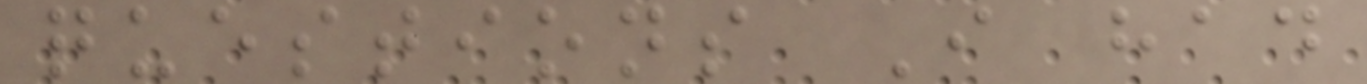questions I had
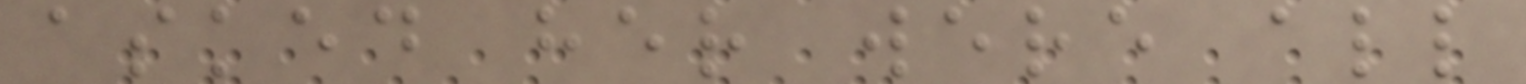asked her were all
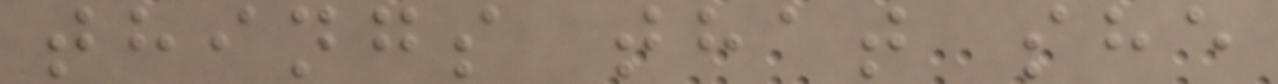things that she
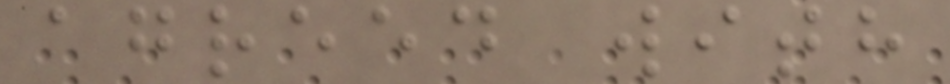agreed with
